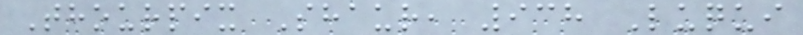Thourpix Shaur, 938 Luqui
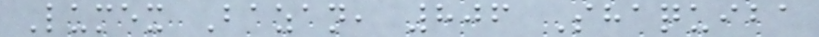Lumex Bazan, 806 Shaquiba
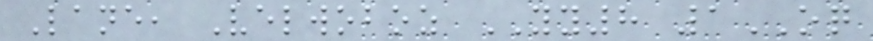Lane, Velwoboz YY8 1OQ
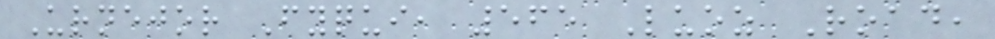Urnejor Fyqui, 565 Luoz Road,
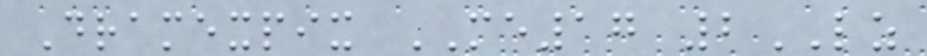Dramexpix ME17 2LZ
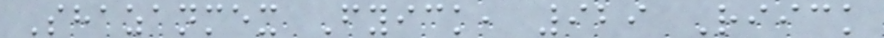Shazanmex Fyick, 929 Riick
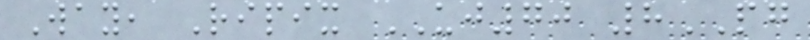Way, Ripix UJ70 8PG
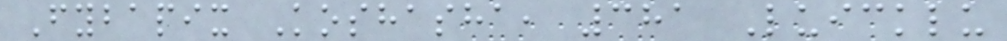Fybapix Koshasha, 381 Luicklu
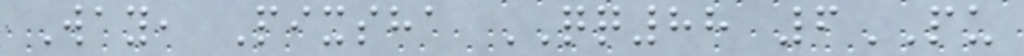Way, Pixsha QQ88 6PU
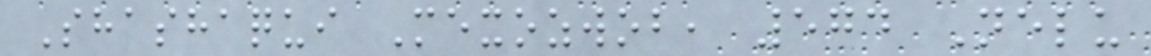Shashaqui Mexozwob, 574 Nelu
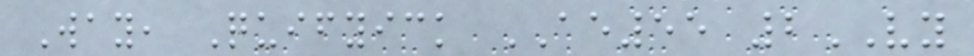Way, Quifyick AE55 2VY
